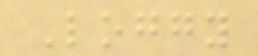Loggy
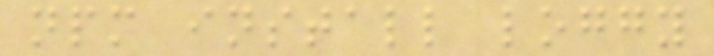npm install loggy
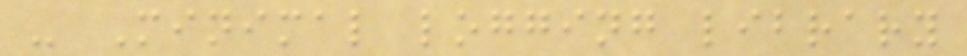- Minimal logging library
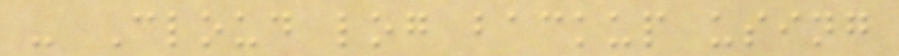- Cloud log backup using
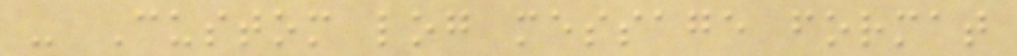- Custom log message format
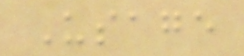Usage
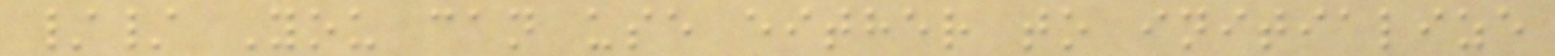// You can use either to initialize
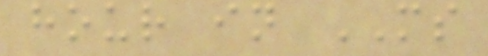hour in MS
